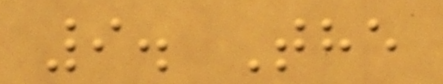9. The
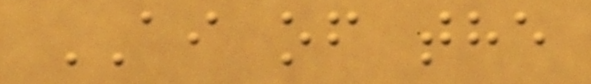AI of the
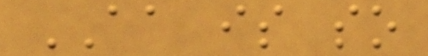AA is so
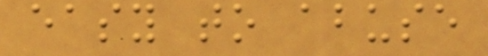easy to abuse
